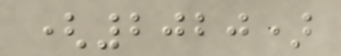(2020)
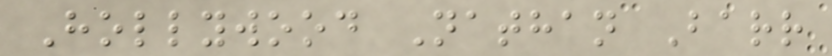Hollywood Nathan Barr
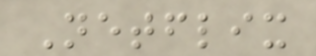Netflix
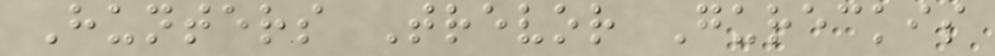Hunters Trevor Gureckis
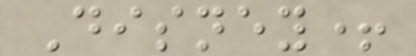Disney+
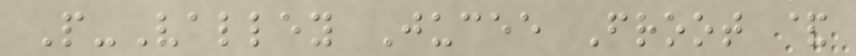P-Valley Jucee Froot &
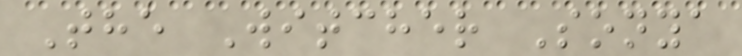The Witcher Sonya
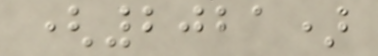(2021)
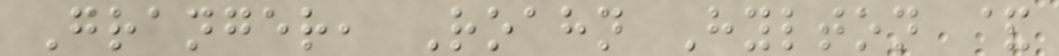Granger, Roahn Hylton &
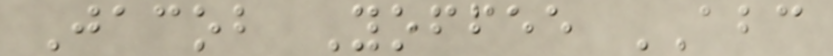Jacob Yoffee ABC
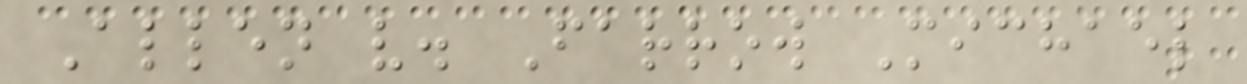Allen v. Farrow Michael
